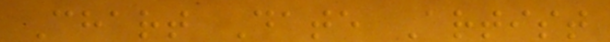Chart Date Artist
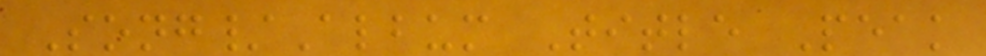Song/Album Title Peak
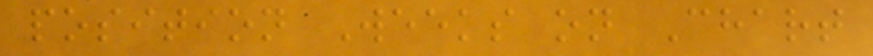position Weeks on Chart
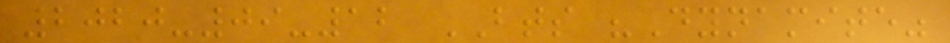2020-09-12 BTS "Dynamite"
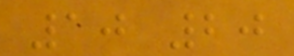10 20
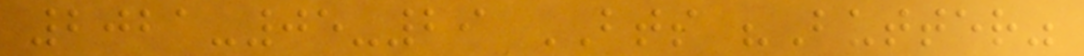2021-05-29 BTS "Butter"
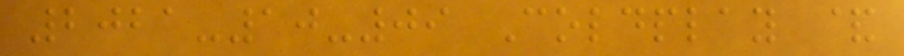2021-10-09 Coldplay &
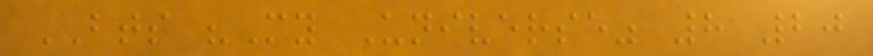BTS "My Universe" 8 20
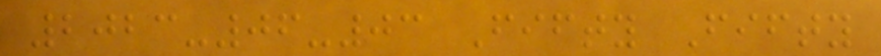2023-06-03 Fifty Fifty
